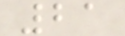21
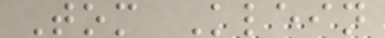Tom Klein
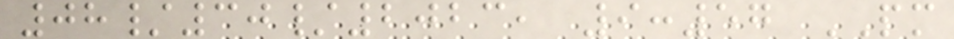08/30/2023, 9:57 PM
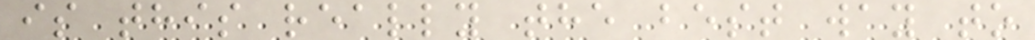is this really the best way to
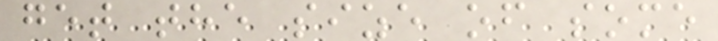get the size of some
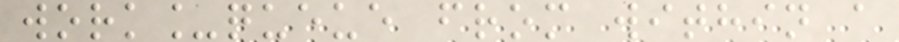work_queue from within a
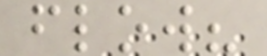flow?
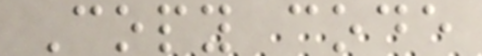Copy code
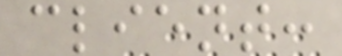client:
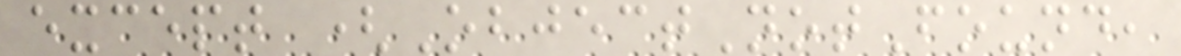except (ObjectNotFound,
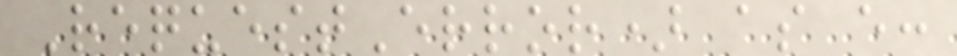RequestError) as e:
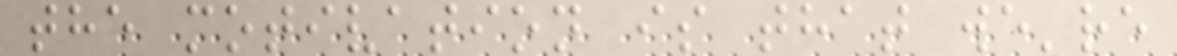the motivation is that we're
